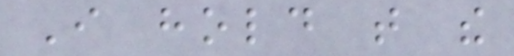I hold that the
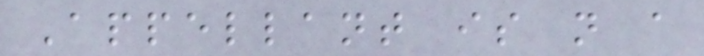Appellant is not a
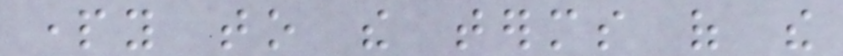party to the terms of the
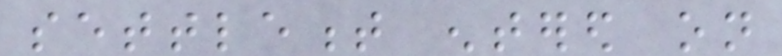settlement entered on
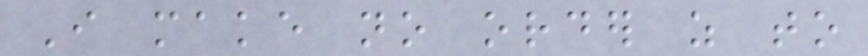I make no order as to
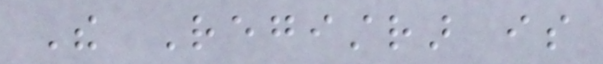The Registrar is
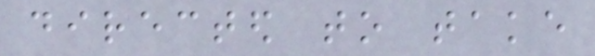directed to take
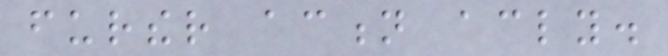further action accordingly.
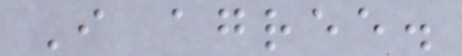I agree.
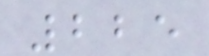225
